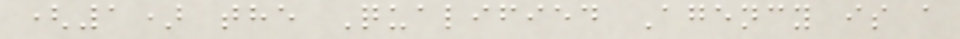(1) the Qualified Agency is a
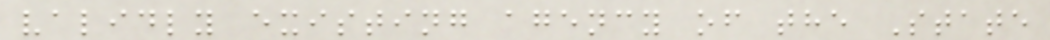validly existing agency of the State
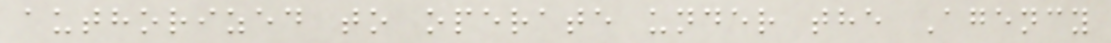authorized to operate under the Agency
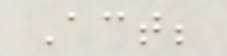Act;
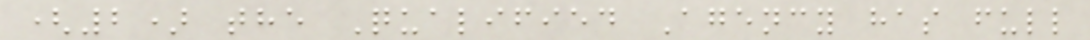(2) the Qualified Agency has full
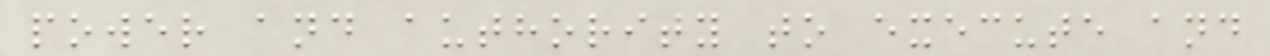power and authority to execute and
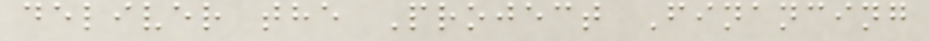deliver the Project Financing
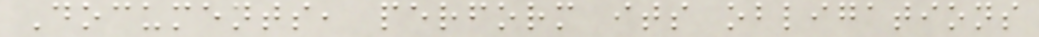Documents, perform its obligations
